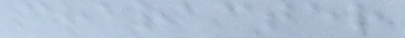character
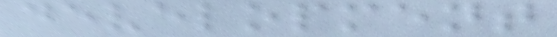development
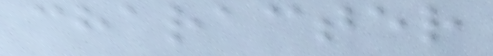character
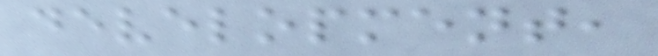development,
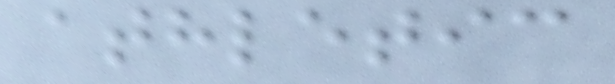athletic
